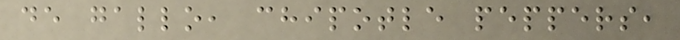de gallo, chipotle peppers,
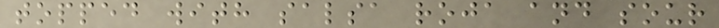topped with salsa roja and sour
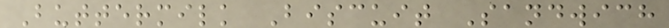Buttermilk Biscuit Sandwich
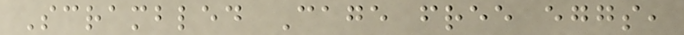Scrambled Cage free eggs,
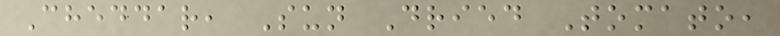Cheddar, Sun Dried Tomato,
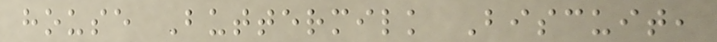house Buttermilk Biscuit,
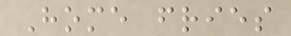Home fries
